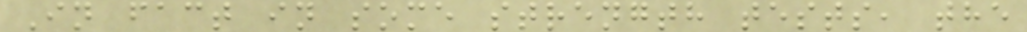In fact in some strength tests, the
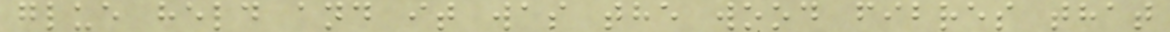glue held and it was the wood fibres that
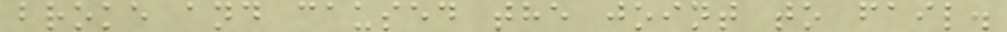broke and caused the joint to fail.
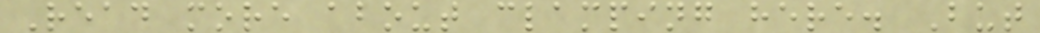Read more about clamping here. But
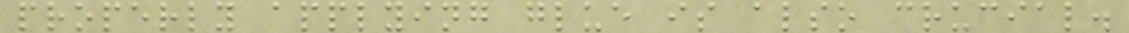properly applying glue is also crucial.
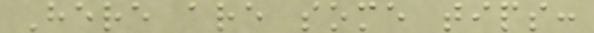Here are some tips:
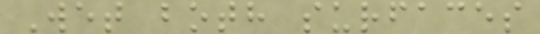Wet both surfaces
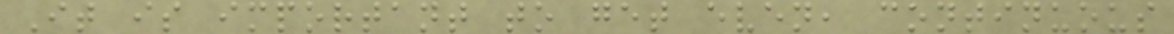It is important to get even, continuous
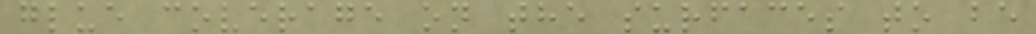glue coverage on the surfaces to be
